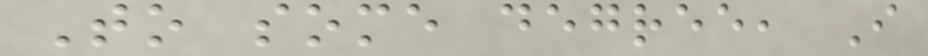To some degree, I
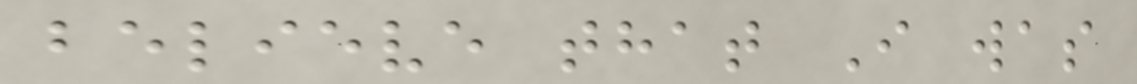believe that I was
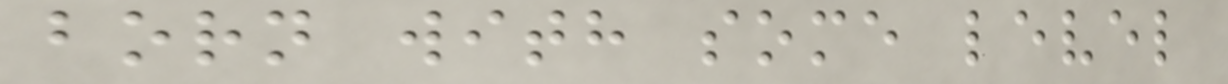born with some level
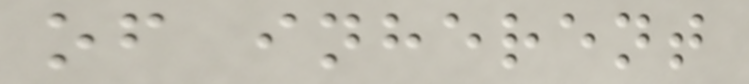of inherent
